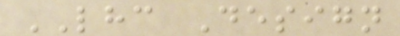LHC Design
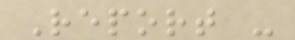Report -
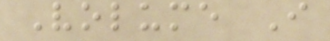Volume I
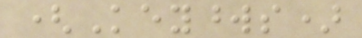(Keywords)
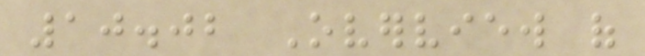10.02 Overview of
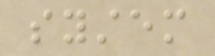system
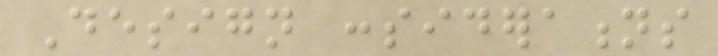Design considerations
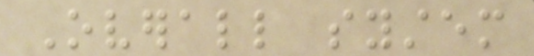Overall system
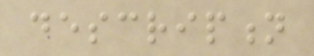description
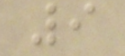9
